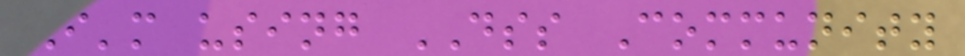I'm using DSS Community
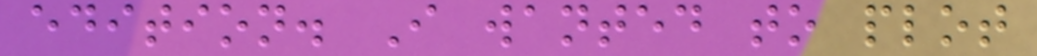edition. I wanted to plot
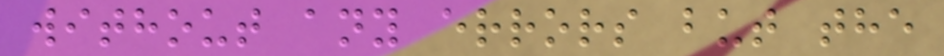without any errors but the
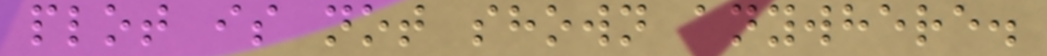plot is not shown anywhere.
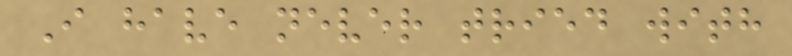I have never tried with
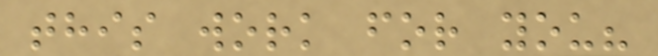this work for you?
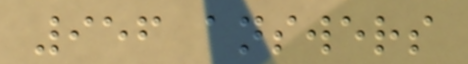956 answers
